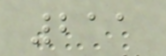211
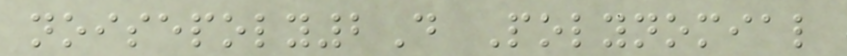noisepoly2D Polynomial
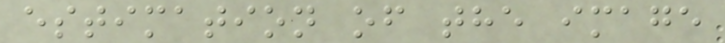estimation of the image
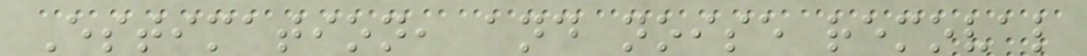Estimation, and noise removal
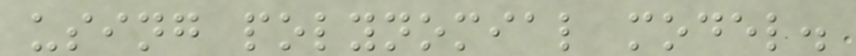using polynomial model.
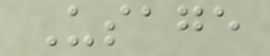Usage
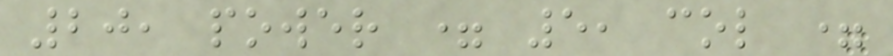20, power = 5, col =
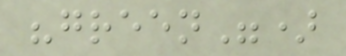"green")
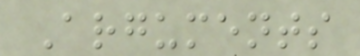Arguments
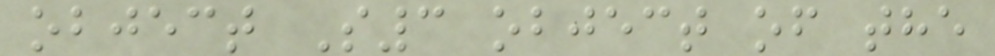object S3 object of the
